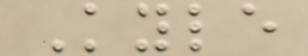Kyle
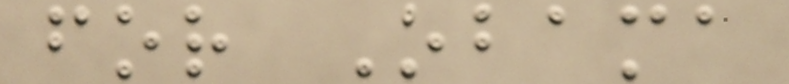for Obama
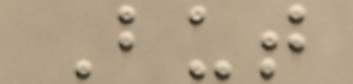But
